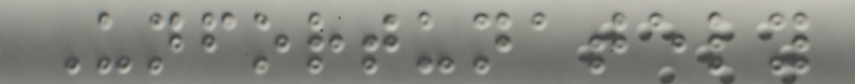Unfortunately
